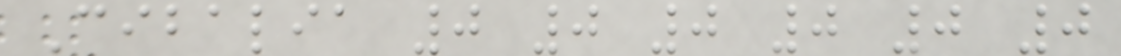Cibalia 0 0 0 0 0 0
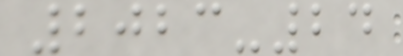2023-24
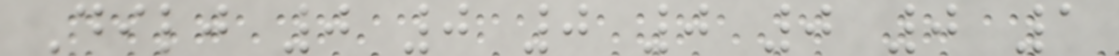Dilj 0 0 0 0 0 0 1
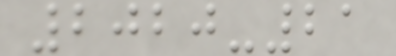2020-21
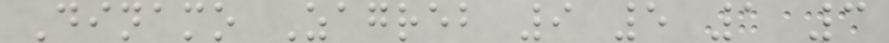Dinamo Zagreb 9 5 1 3
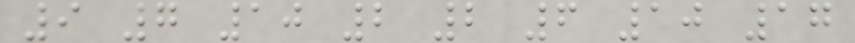9 7 10 2 2 6 10 17
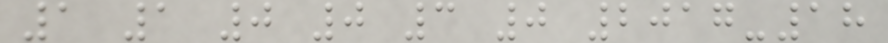1 1 0 0 3 0 2017-18
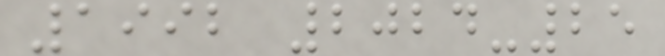1992 2024-25
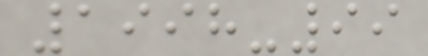1998-99
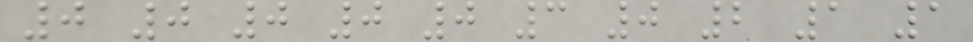0 0 0 0 0 3 0 2 1 1
